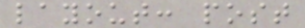layout: post
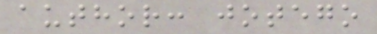author: jotego
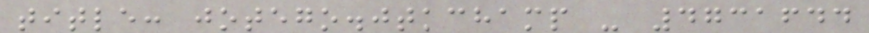title: jotego.jtkchamp - 4731644
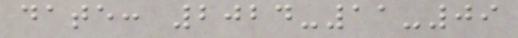date: 2024-11-09
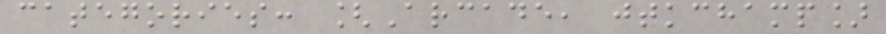categories: [Arcade, jtkchamp]
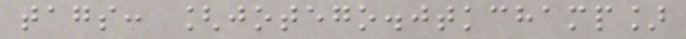tags: [jotego.jtkchamp]
